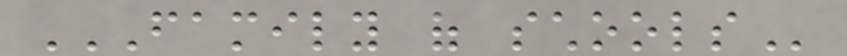FAMILY OF SCHOOLS
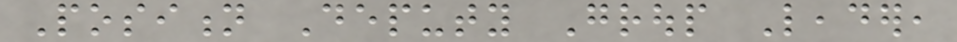Position Deputy Group Leader,
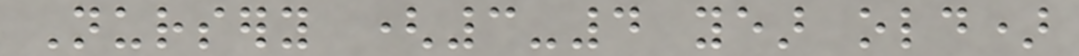Nursery (3-4 year old)
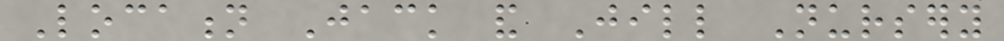Location Jack and Jill Nursery
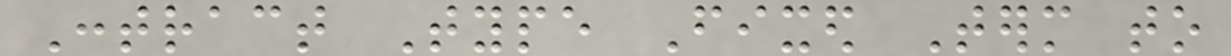Contract Type Fixed Term to
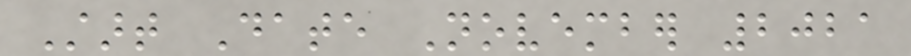Start Date November 2021
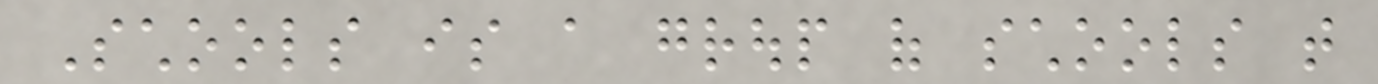Schools is a group of schools that
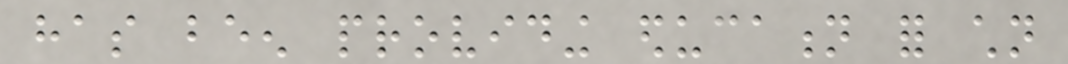has been providing education for children
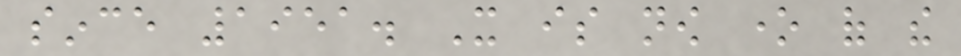since 1951. It is now one of the
